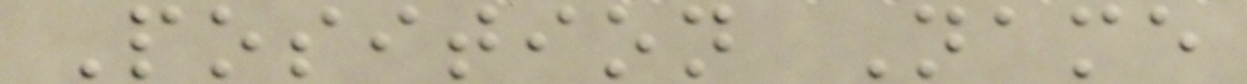Position Name
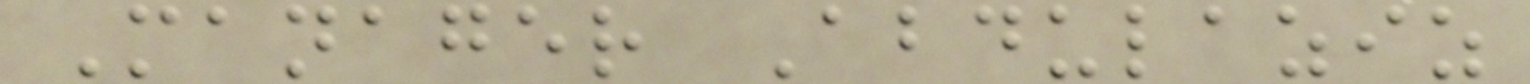Manager Abdulaziz
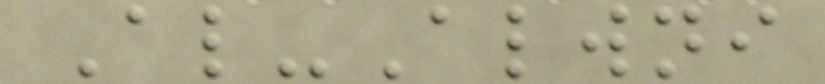Al-Alwni
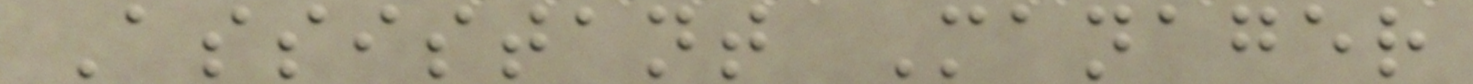Assistant Manager
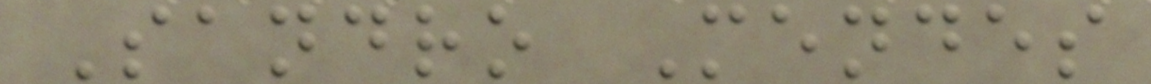Sandro Mendes
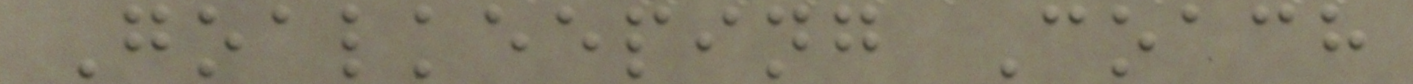Goalkeeping Coach
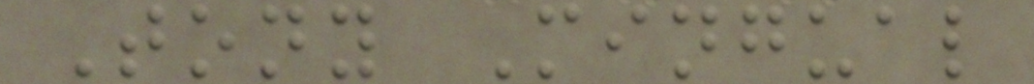Tony Mingual
